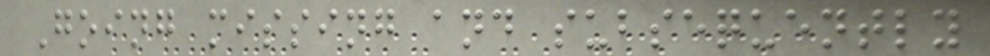Going missing and subsequently
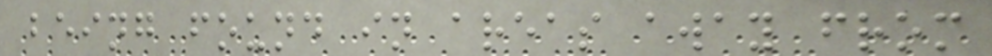being found in areas away from
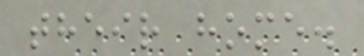their home.
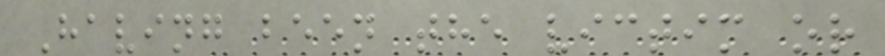Having been the victim or
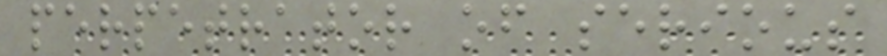perpetrator of serious
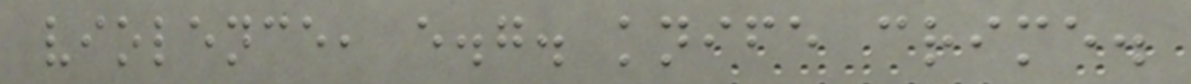violence, e.g. knife crime.
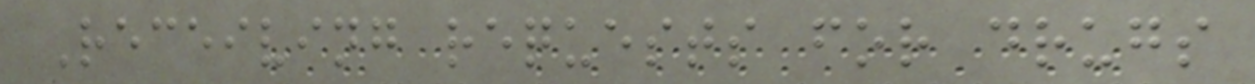Receiving requests for drugs
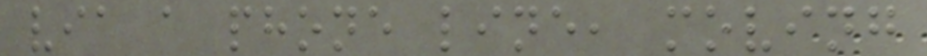via a phone line, moving
